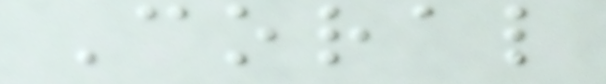Coral
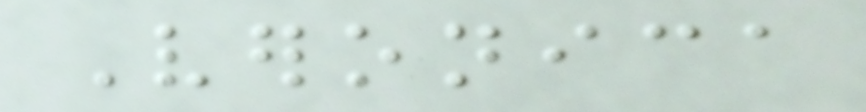Veronica
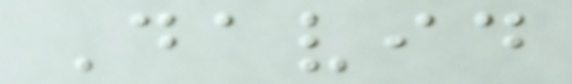David
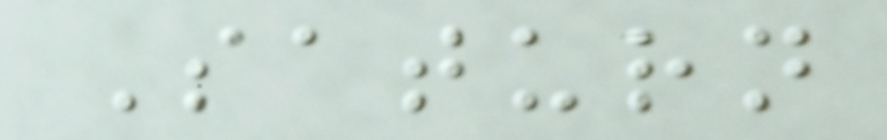Saturn
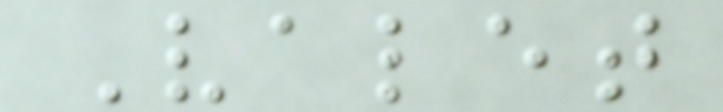Valet
